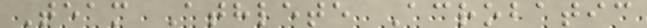Team Athlete Acrobatic
